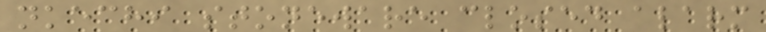nkechi stoneware closed alarm
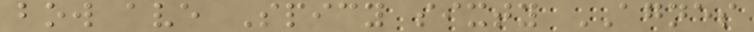bow ave Spicy sixty AGNES
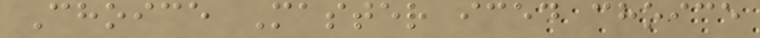Choice Master iced choice
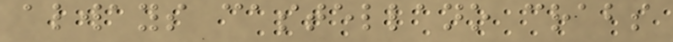always castellano crabs
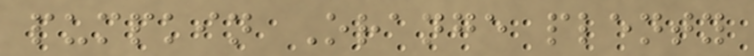pumpkin Orange plenty
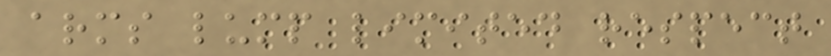arms lump limited respect
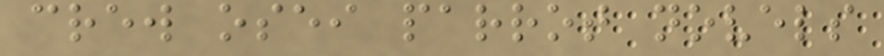crew osei parrot novels
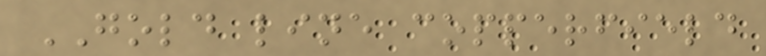GOLD line copperfield
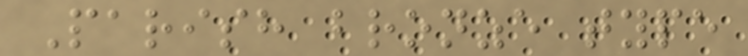Parish bronze type
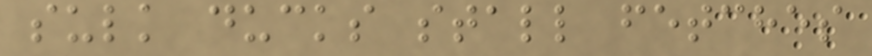sulk ducks stall fetches
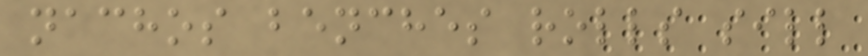nachos benches rolls sill
